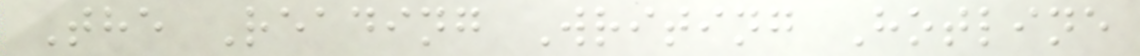The Reading Writing Hotline
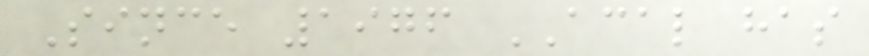Since 1976 ACAL has
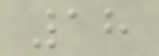18
